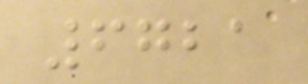6721
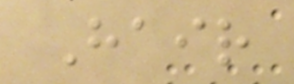Hair
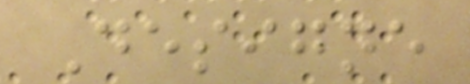Designe
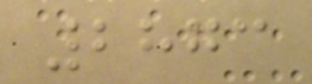2873
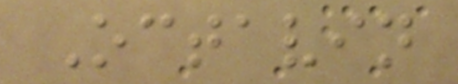Octavin
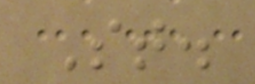St.
